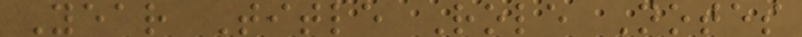Year Title Role Notes
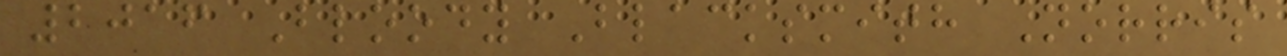2016 Bloody Blacksmith Norris
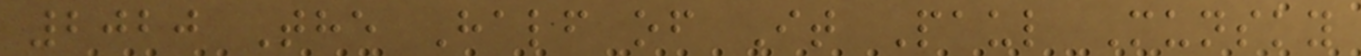2020 The Half of It Paul Munsky
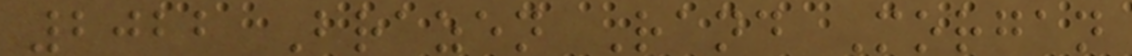2022 Brazen Rand Morgan
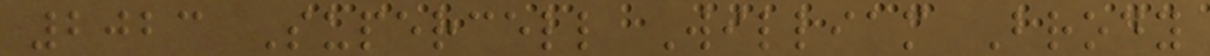2023 Supercell William Brody
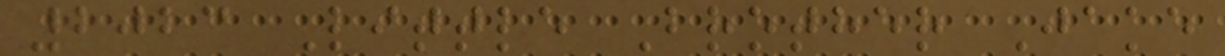2023 Little Brother Jake
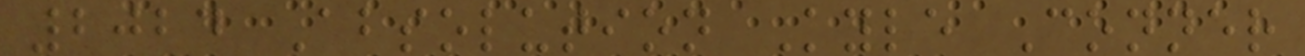2024 Absolution Kyle Conner
